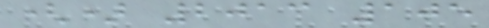() 2013 105
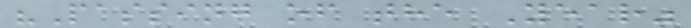"Passing of the Year"
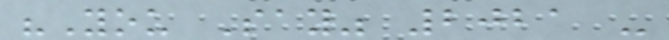"You Say" 2021 -
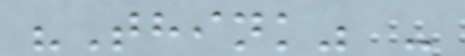"Think" -
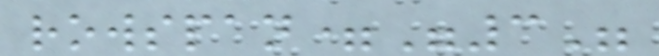rowspan="3"
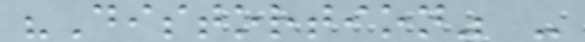"Distortion" -
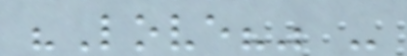"Love?" -
